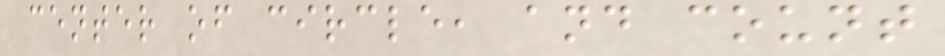center of circle, and count
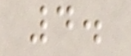4.
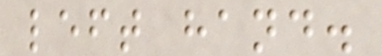left hand.
